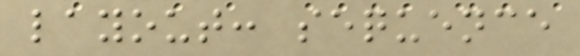layout: sequence
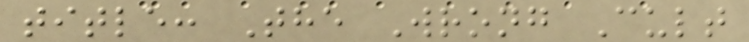title: The Wrong Cult
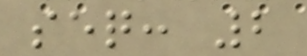seq: 2
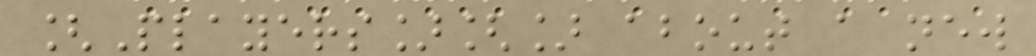[Players][] about a new
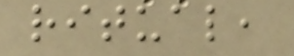ritual,
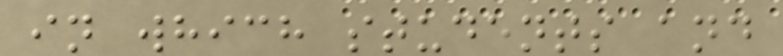in which students and
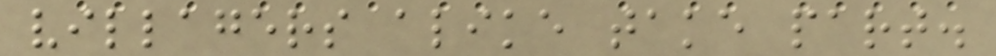villagers alike take part.
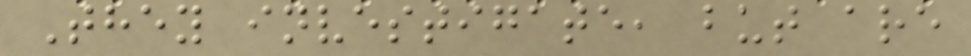They investigate, but are
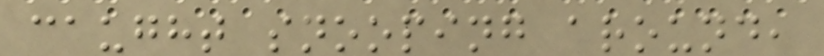caught snooping around,
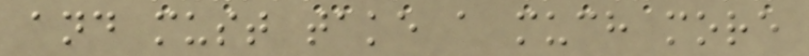and must take a much more
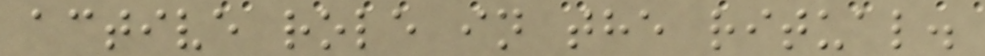active role in the ritual.
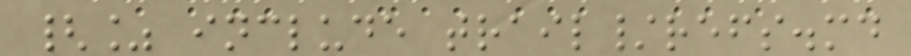{% include trail/refs.md
